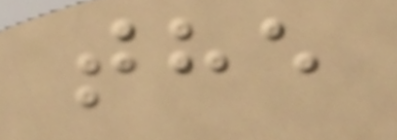the
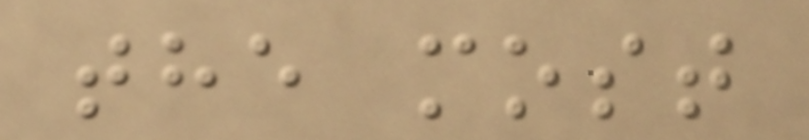the most
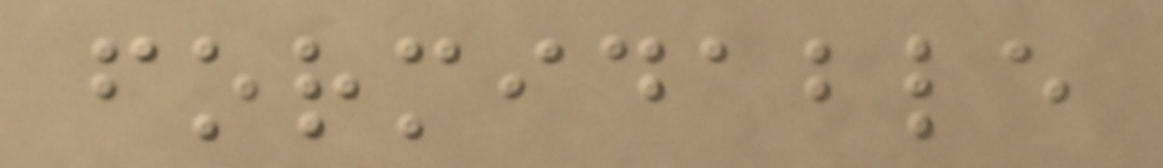formidable
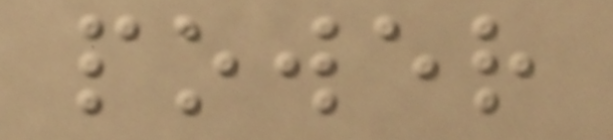power
